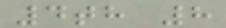4th 8
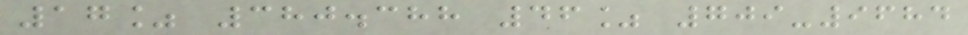17% 380.388 46% 709-9684
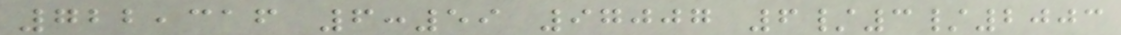722,316 6:59 97007 6/3/2003
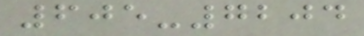605-7204
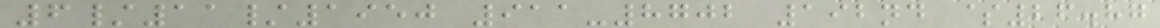6/11/1950 911-8702 192nd $26.87
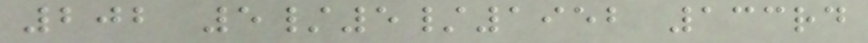202 5/5/1952 133rd
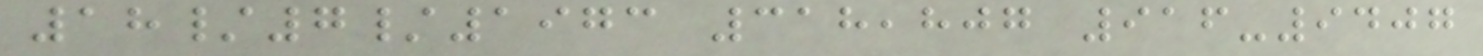18/7/1973 318,807 916-9407
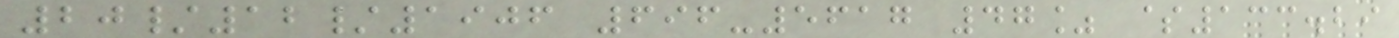20/12/1906 696-5617 47% $133.29
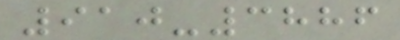910-3886
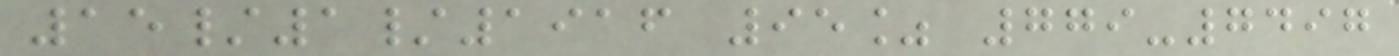15/1/1916 95% 779-7497
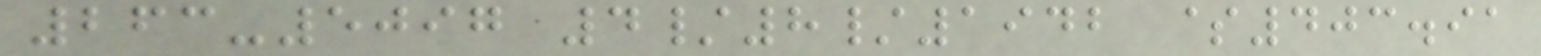263-5097 4/8/1942 $403.91
